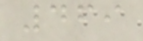469
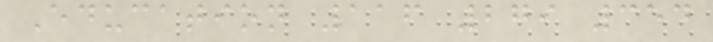Education 116 279 354
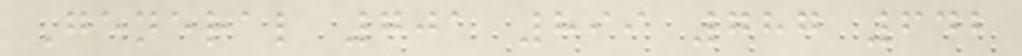General 701 899 787 642
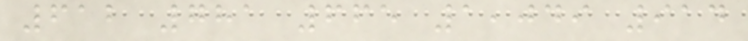612 781 665 1,049 914
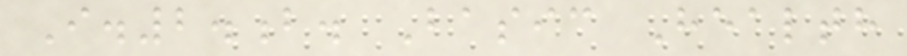I.2.b. Basic Health
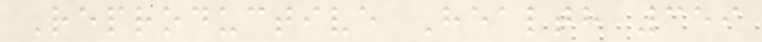Reproductive Health 359
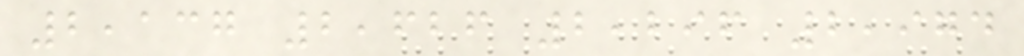2,137 2,626 2,296 2,974
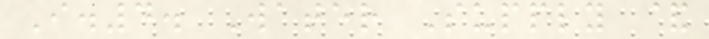I.4. Water Supply &
